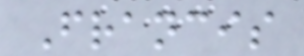Francis
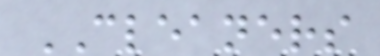CLEANERS
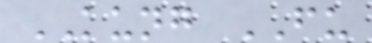KUNG FU
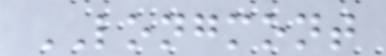LONGMONT
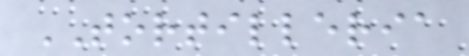TORTILLERIA
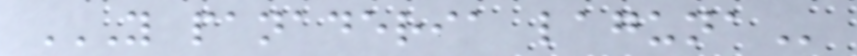Y PANADERIA LAGUNA
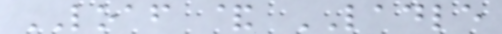LOAF & LADLE
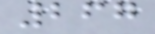267
